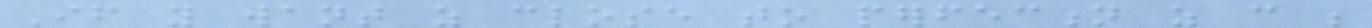If you want as close to perfection as can be
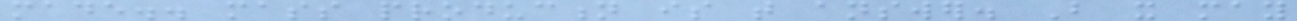made.. mass production is that answer. But it may
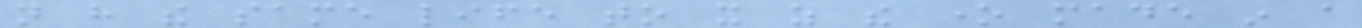not have the same life to it as the one made in a
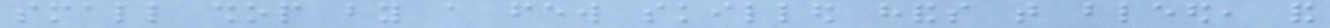small shop by a few skilled hands that bleed, and
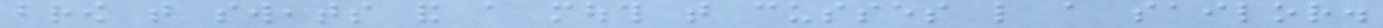brow that sweats and a mouth that cusses like a sailor.
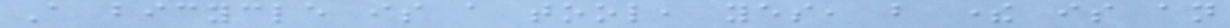A bicycle is a tool, yes, but there is an
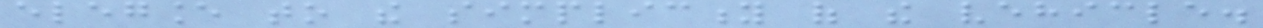elegance to the simplicity of the vehicle.
